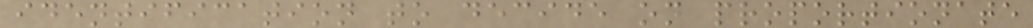identification to decide on proportionate
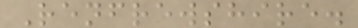Renfrewshire.
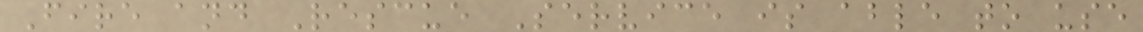Fire and Rescue Service is able to use
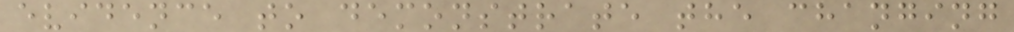evidence to demonstrate the changing
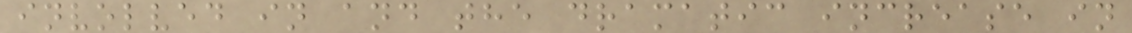involved in and the dramatic increase in
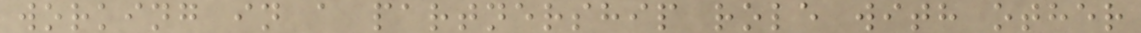working in a partnership role with other
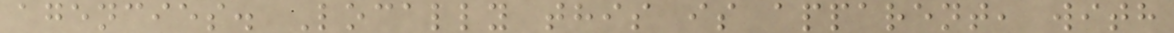agencies. Locally this is apparent, with
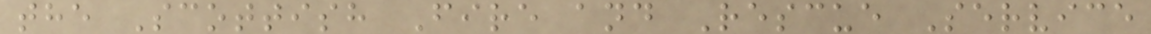the Scottish Fire and Rescue Service
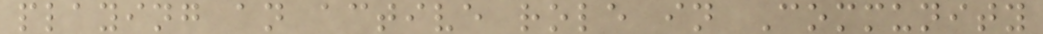playing an active role in Community
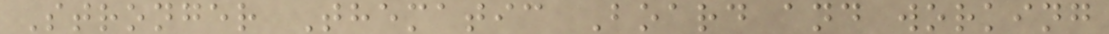Stronger Thematic Board and working
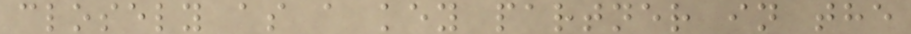closely as a key partner in the
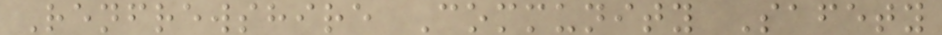Renfrewshire Community Safety
